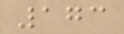173
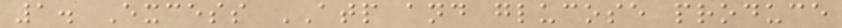1. Excess ATP and glucose produce
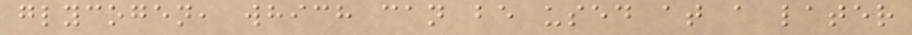glycogen, which can be used at a later
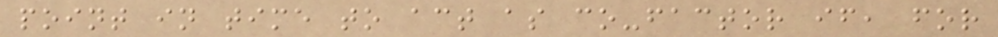point in time to act as co-factor if, for
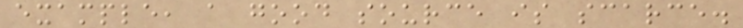example, a good source is scarce.
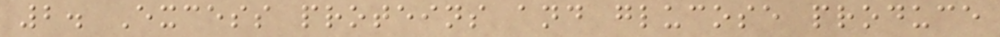2. Excess proteins and glucose produce
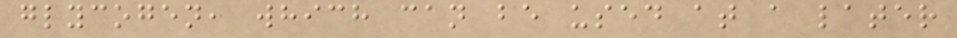glycogen, which can be used at a later
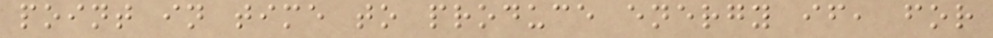point in time to produce energy if, for
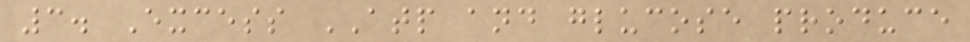3. Excess ATP and glucose produce
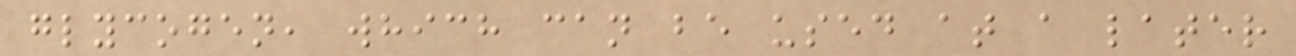glycogen, which can be used at a later
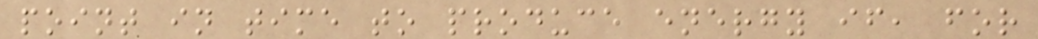point in time to produce energy if, for
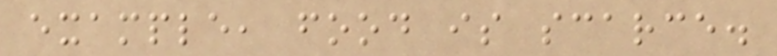example, food is scarce.
